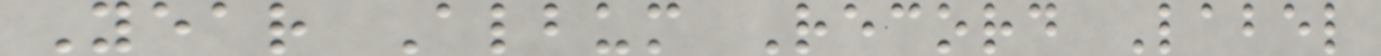Year Album Record Label
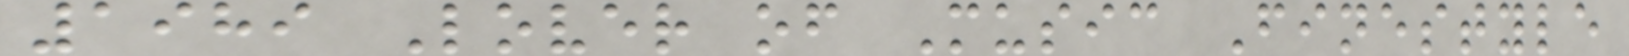1989 Lover of Music Finestyle
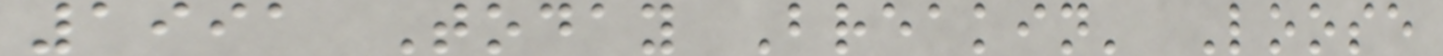1991 Today Breakin' Loose
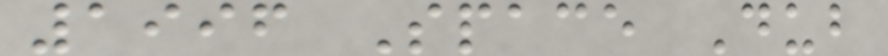1996 Space Dub
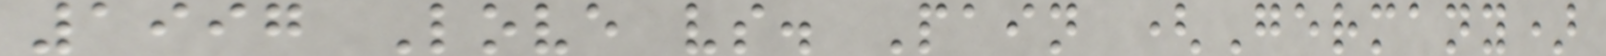1997 Love vs. Pain (Germany)
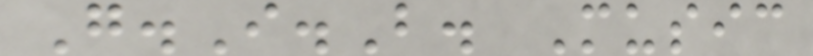G.I.B. Music
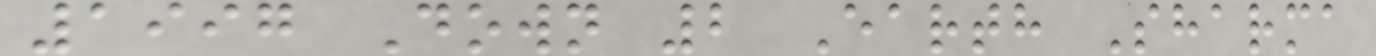1997 Down 2 Earth Sharma
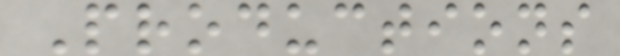Productions
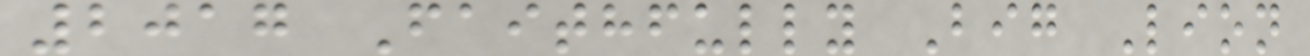2017 Faithfully Big Lion
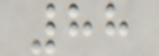88
